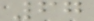67
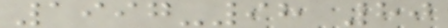1997-98 80
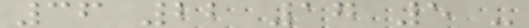36 22 17 5 -
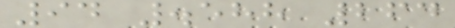94 .588 264
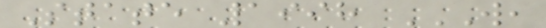State 1998 W,
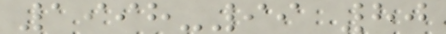1998-99 80
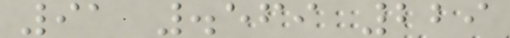91 .569 229
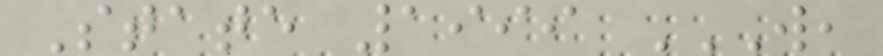State 1999 W,
